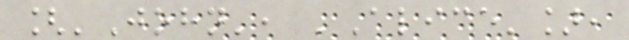['John', 'Alice'],
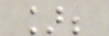];
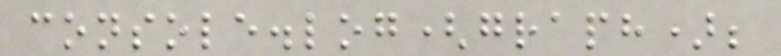console.log(graph);
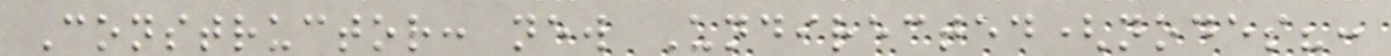Constructor: new Undirected(nodes?:
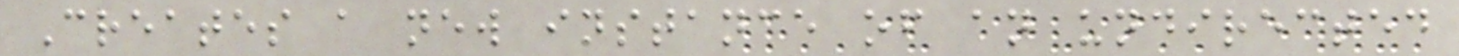Creates a new instance of an undirected
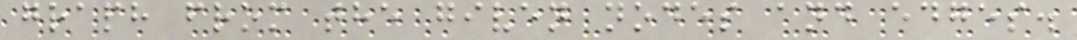graph from the given nodes and edges.
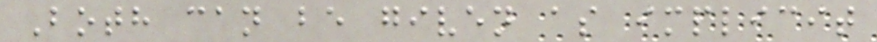Both can be given as implicit
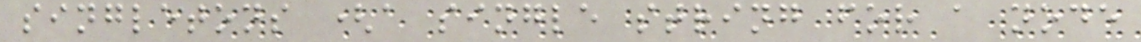singletons (a single string for a node
